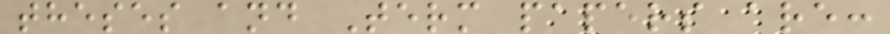theses and Term papers are:
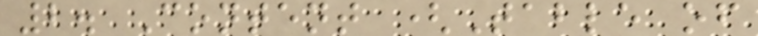2. Content (Table of
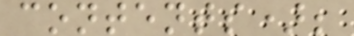contents);
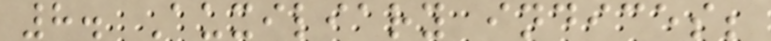8. Auxiliary indices;
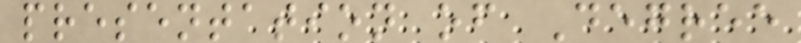presentation of Degree
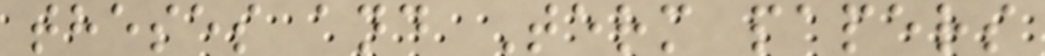theses and Term papers
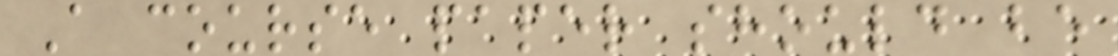A course paper should be
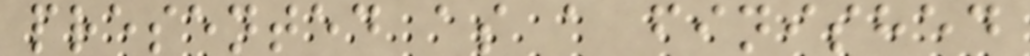presented as a finished
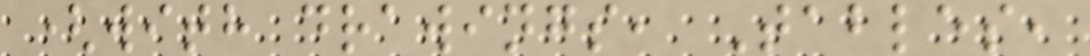(with drawings, Tables,
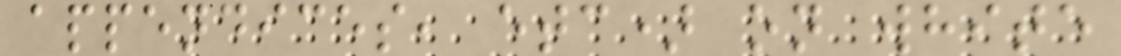appendices, etc) on white
